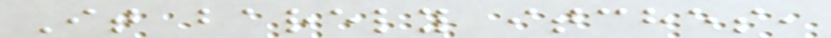It barely itches,
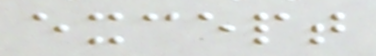except
